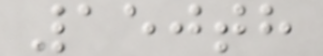150th
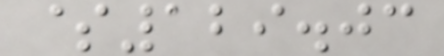$129.03
